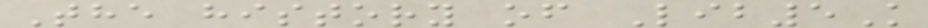The history of Lib5K
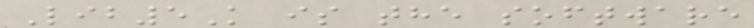Lib5K is the software
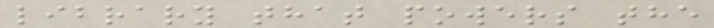library that powers the
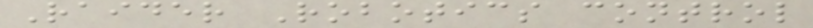Raider Robotics control
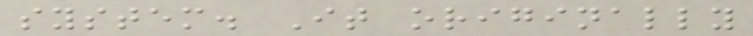system. It originally
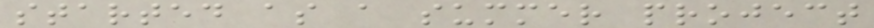started as a summer project
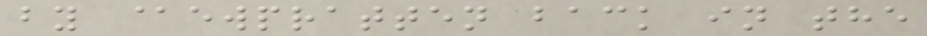by @ewpratten back in the
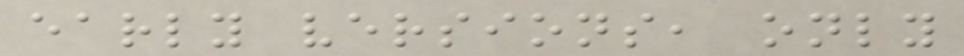early versions, only
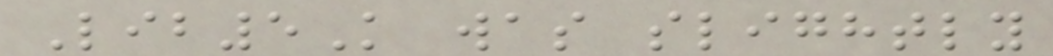Lib5K was slightly
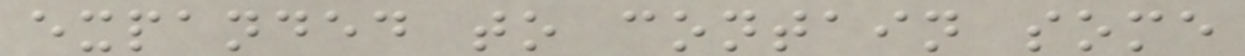expanded to contain some
